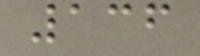136
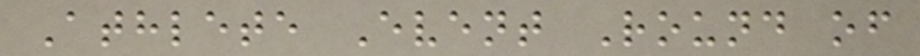Athlete Event Round of
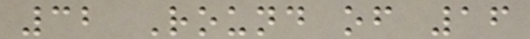32 Round of 16
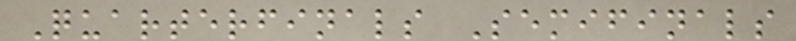Quarterfinals Semifinals
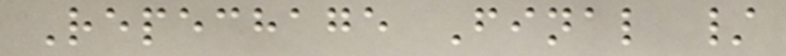Repechage Final /
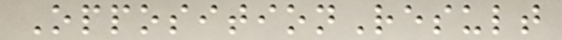OppositionResult
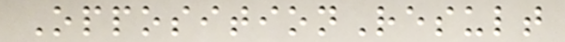OppositionResult
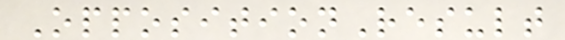OppositionResult
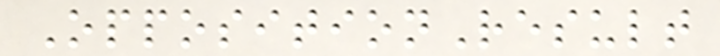OppositionResult
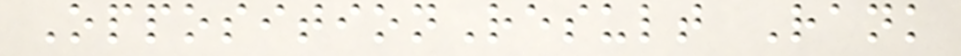OppositionResult Rank
